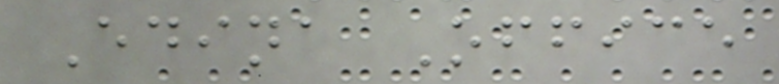Edina Office
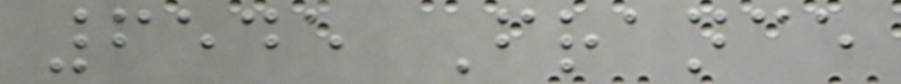6545 France
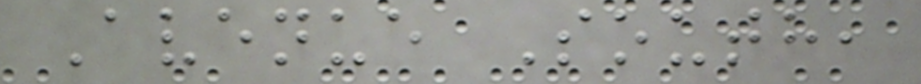Avenue South,
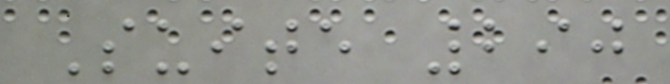Suite 290
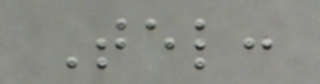Tel:
